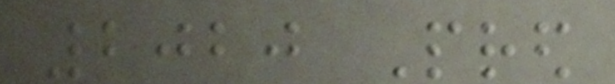2020 Pred
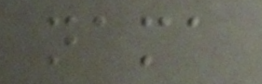nama
